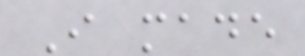I made
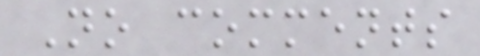No comments
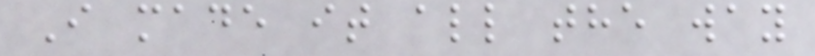I made it all the way
